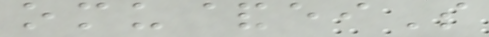omu&eiS
